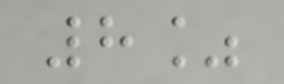8%
